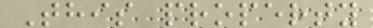This property
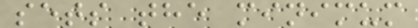sets the minimum
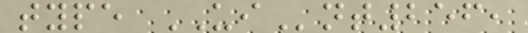type UInt256,
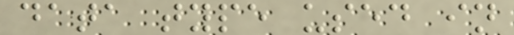data type used in
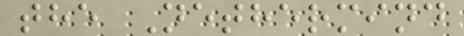the Nethermind
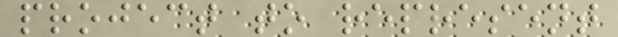project to represent
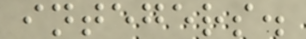integers.
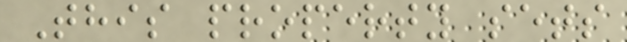This property sets
